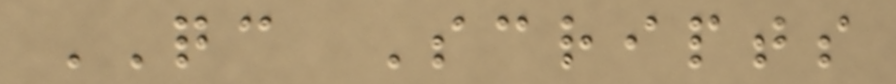QC Scripts
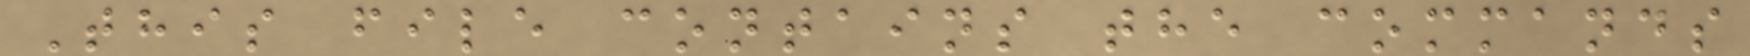This file contains the commands
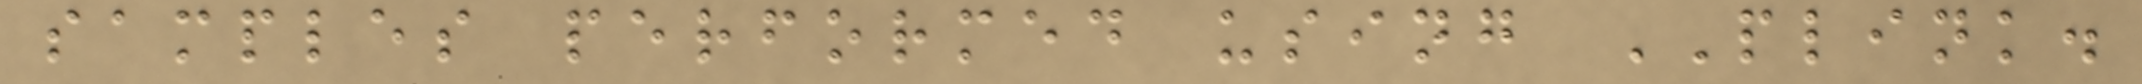samples performed using PLINK.
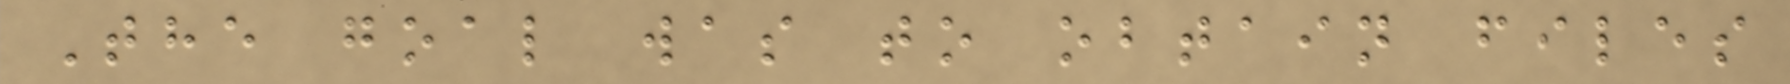The goal was to obtain files
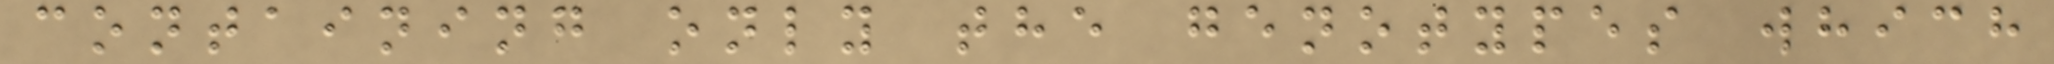containing only the genotypes which
